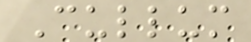Cullum
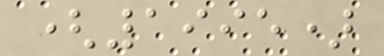(1995)
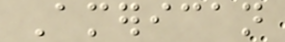American
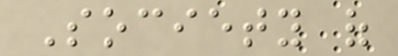Society of
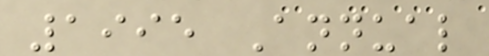1995 Annual
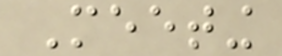Meeting
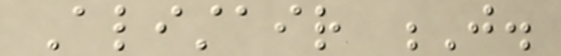Alistair J.
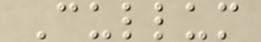Cullum
